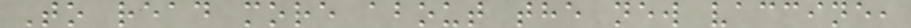To read more about the new vaccine,
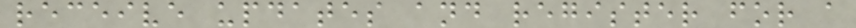receive updates and register for a
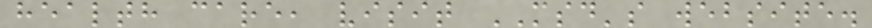health care, visit MSD's website.
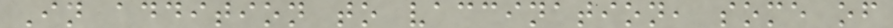In addition to vaccination, some of
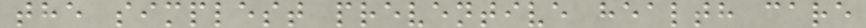the simplest preventive health care
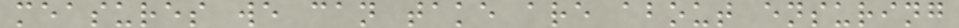measures we can take are about ensuring
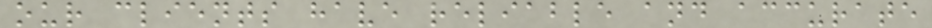our clients have reliable and accurate
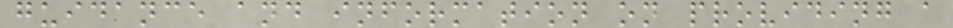guidance and information on providing a
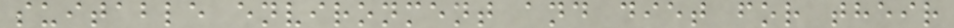suitable environment and diet for their
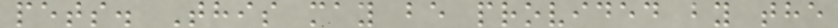pets. This may be provided by the
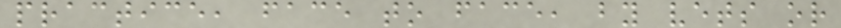practice, face to face, by vets or
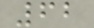62
